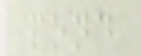pond
